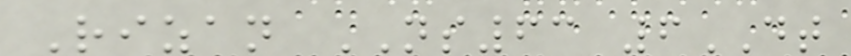Rizan NS63 6DT
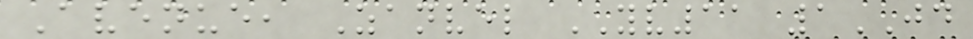Avenue, Zanvel YV11 1JD
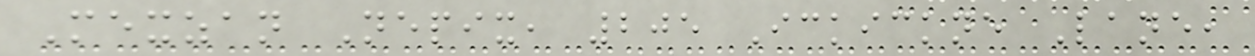Mexzan Nepix, 205 Ickickne Lane,
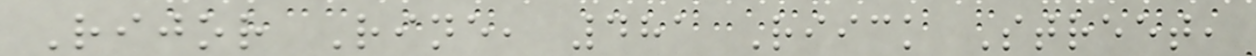Rijor Rine, 481 Riick Street,
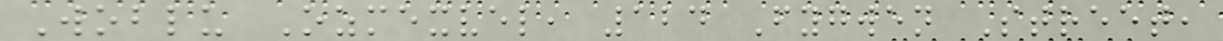Woblu Ozmexvel, 124 Fygwen Street,
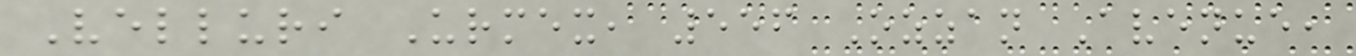Velluri Urmex, 556 Ozzan Avenue,
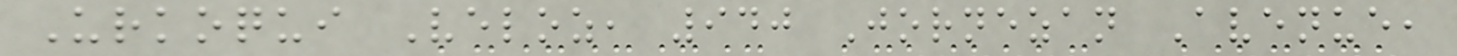Urkoqui Veloz, 940 Jornezan Avenue,
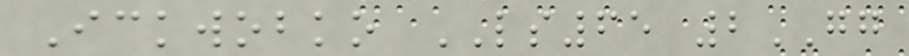Ickwobko LS65 2GG
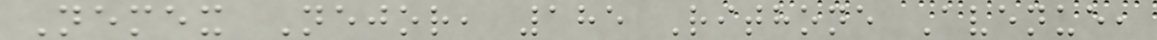Nemex Nejor, 185 Rithone Avenue,
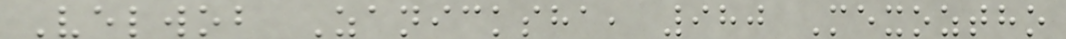Velwob Zanicksha, 980 Mexoztho
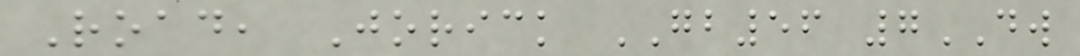Road, Jorick GB56 7DW
